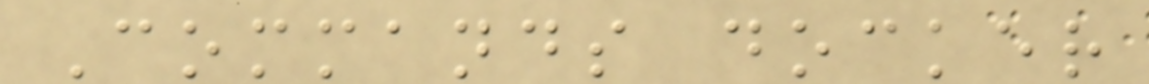Commands docker
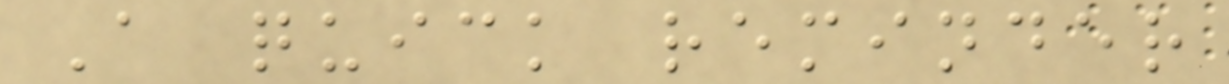A quick reminder
